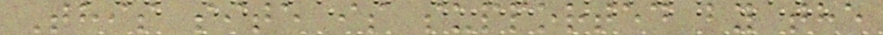This site is supported by the
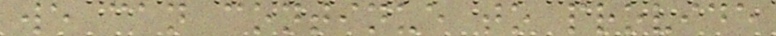we can continue to provide
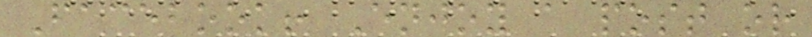Facebook! Enjoy a post or
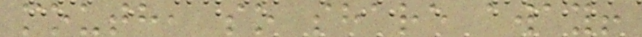mouth, so share away!
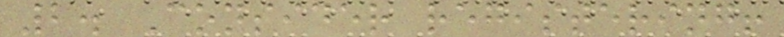2. Consider registering!
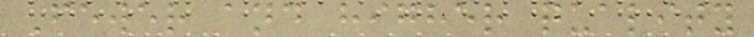Fewer and higher quality
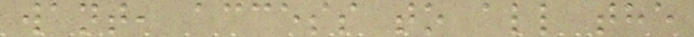want, access to all the
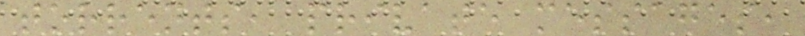torrents, private messages,
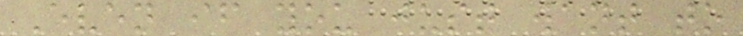Even if you just want to
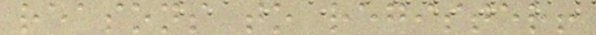reasons to register!
